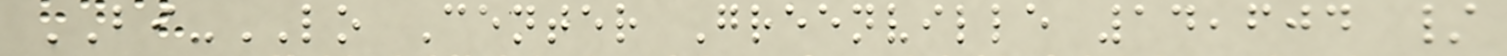BI-LO Center Greenville 14,604 /
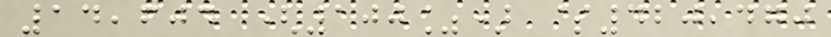14,604 (100%) $420,470
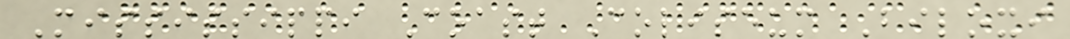Mississippi Coast Coliseum Biloxi
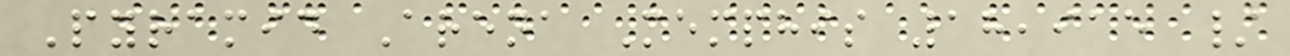Pyramid Arena Memphis 18,915 /
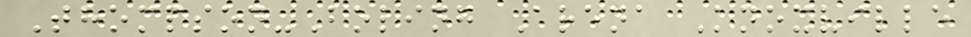Thompson-Boling Arena Knoxville
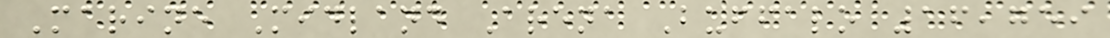Marine Midland Arena Buffalo 16,759
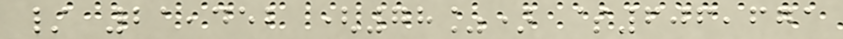/ 21,452 (78%) $606,671
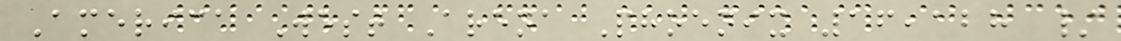America West Arena Phoenix 16,128 /
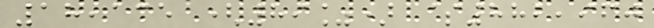18,135 (89%) $882,960
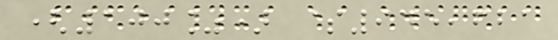(100%) $945,621
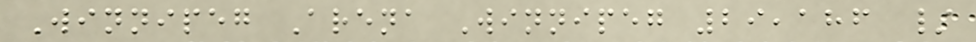Winnipeg Arena Winnipeg 29,186 /
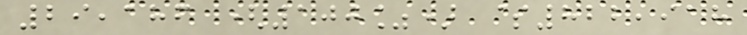29,186 (100%) $822,918
